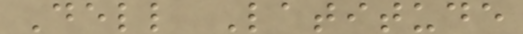Dell Latitude
